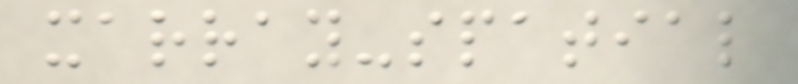xarray-spatial
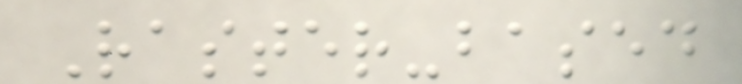Raster-based
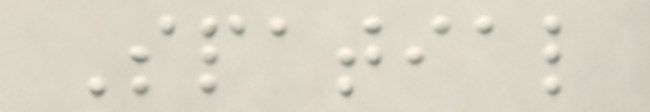Spatial
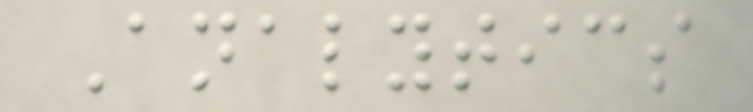Analytics
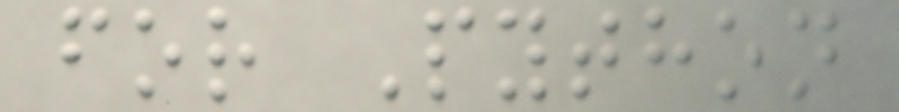for Python
